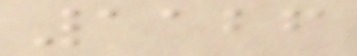1126
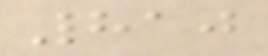810
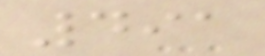491
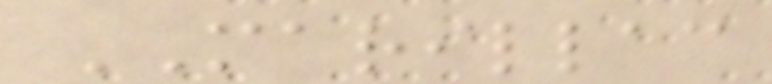MARILLAC
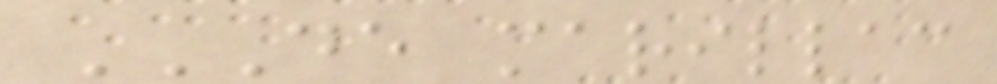DE MARILLAC
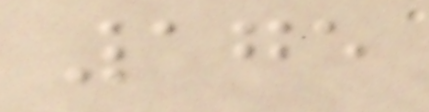175
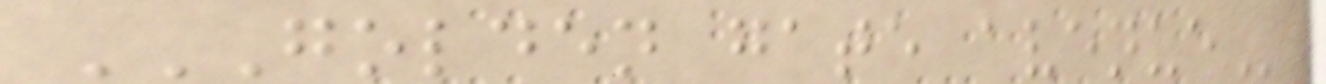GOLDEN GATE AVENUE
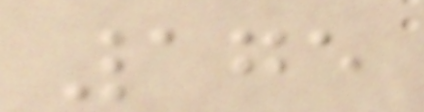175
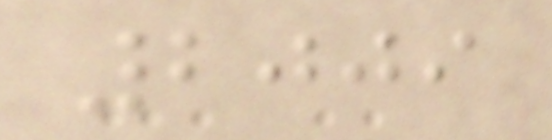2009
